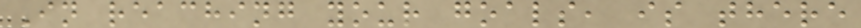In reaching your goals, is there
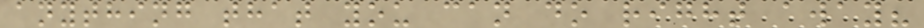anything that you can do right away?
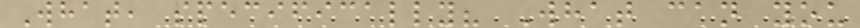What, specifically? What can you
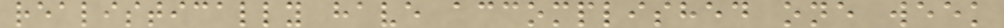realistically have accomplished one week
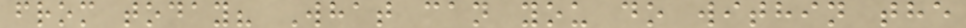from today? What can you do within the
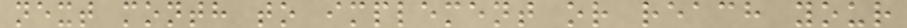next month to implement or reach your
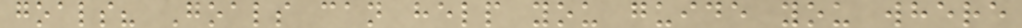goals? Goals can help you guide you where
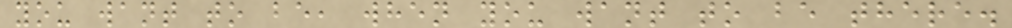you want to be, when you want to be there.
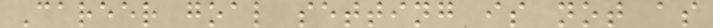Career goal setting is not as
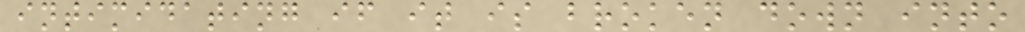intimidating if it is broken down into
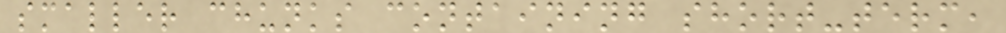smaller chunks containing short-term,
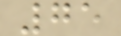75
